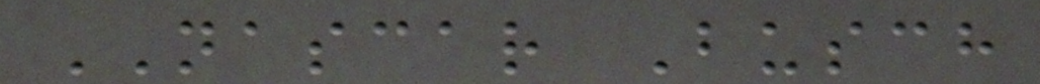NASCAR Busch
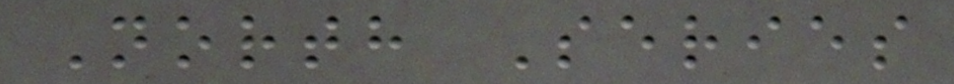North Series
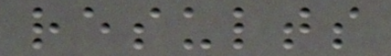results
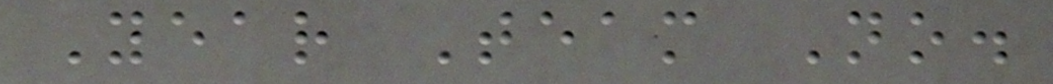Year Team No.
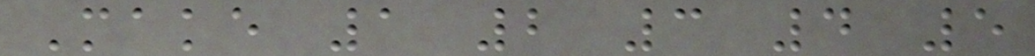Make 1 2 3 4 5
